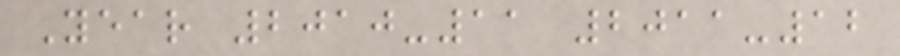Year 2010-11 2011-12
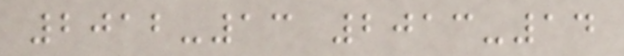2012-13 2013-14
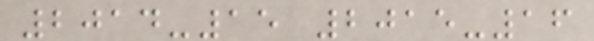2014-15 2015-16
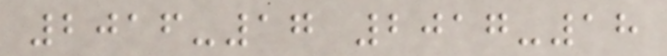2016-17 2017-18
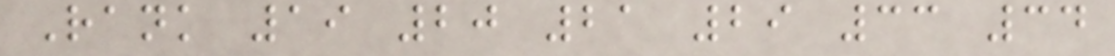Rank 19 20 21 29 33 34
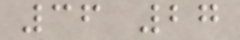36 27
